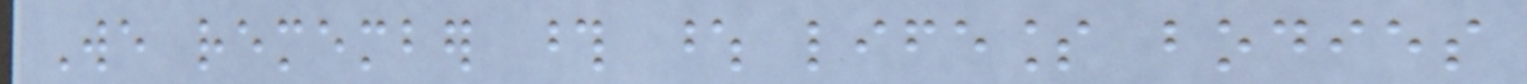We remember those whose lifeless bodies
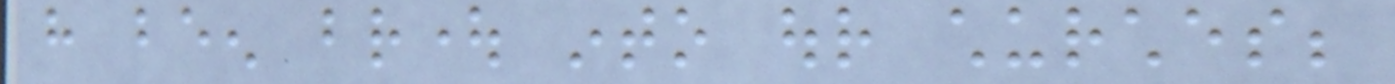have been brought into our churches;
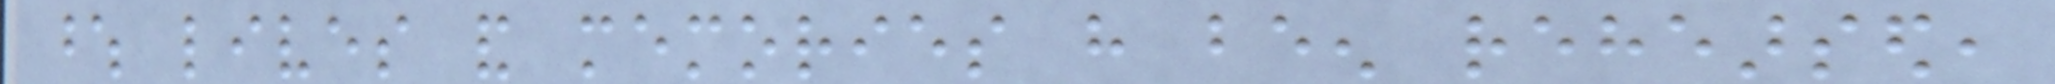whose lives and memories have been rehearsed,
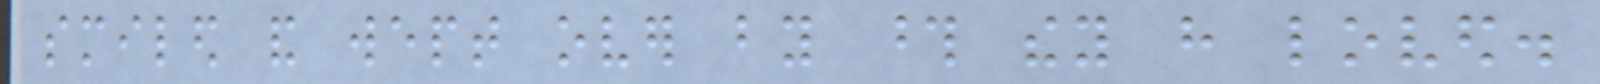smiled and wept over by those they have loved.
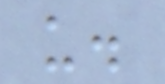us.
